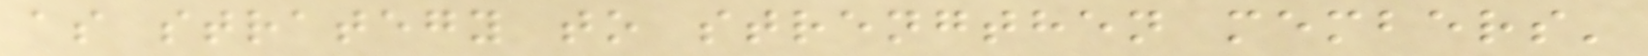as strategy to strengthen members'
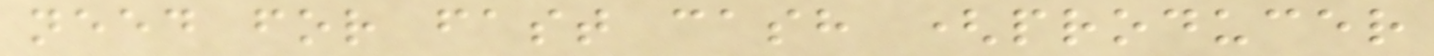need for fast cash (producer
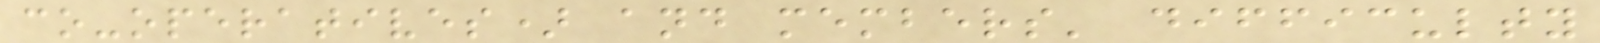co-operatives) and members' difficulty
